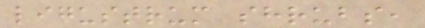ligustrum shrubs,
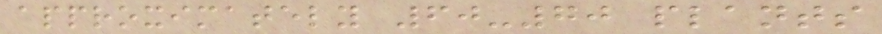approximately 60-70 plants
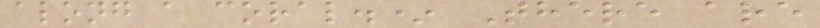along a coral.* There are
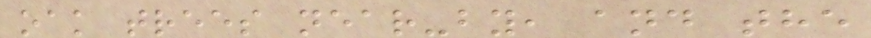oak trees near-by, and the
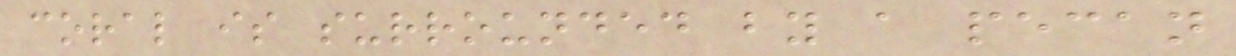coral is surrounded by a pecan
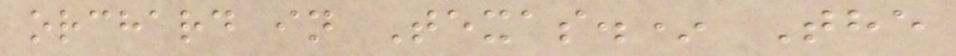orchard in Texas.* The
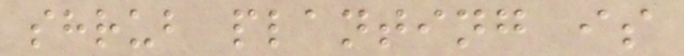shrub planting is
